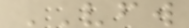VFW
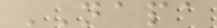NAPA
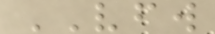VFW
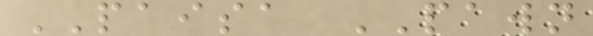PAISA PAWN
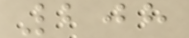208
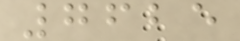7625
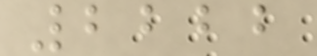2222
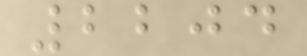2204
